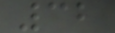32
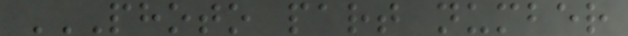PHOTO PART NUMBER
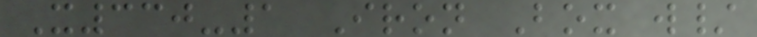X330-1 Iron Box w/
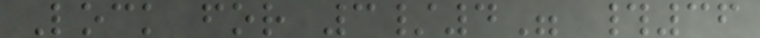Lock for 3/4" #36
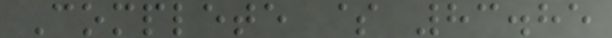Complete $ 83.85
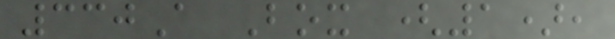330A Box (1),
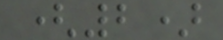(2)
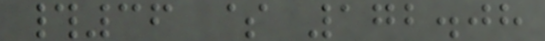#36 $ 172.08
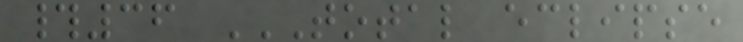#36 TOTAL ECLIPSE
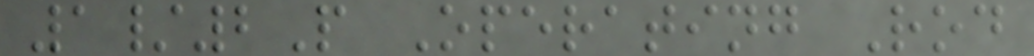1/2P Operating Rod
